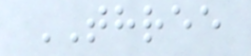THREE
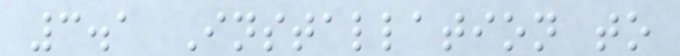3.1 Installation to
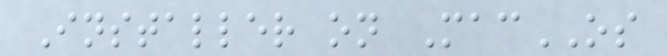Installer on MacOS
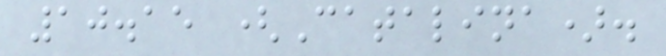10.15 (Catalina).
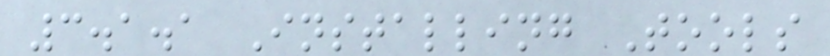3.1.1 Installing Tools
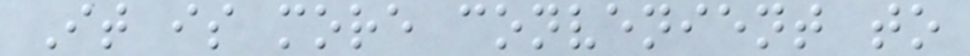It is more convenient to
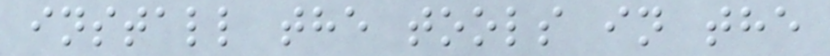install the tools in the
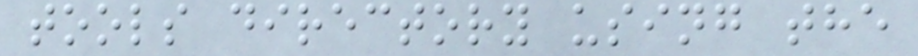tools directory using the
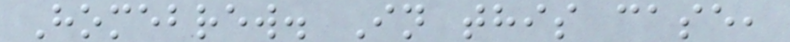Homebrew. In this case,
